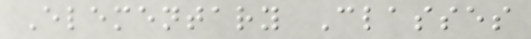Elementary Classes
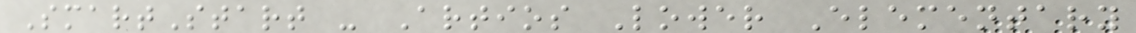SmartStart - Artios Lower Elementary
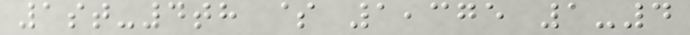1st-4th $ 1,375 1-4
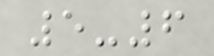5-6
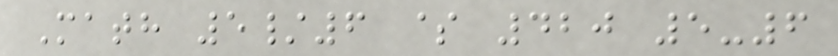Math 5/6 $ 420 5-6
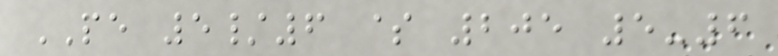PE 5/6 $ 205 5-6
